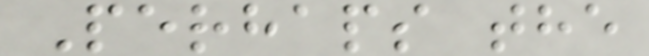Perhaps the
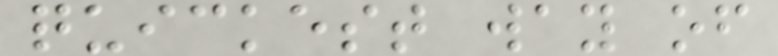quickest way of
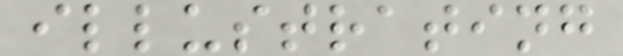illustrating
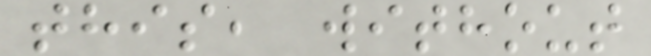this, without
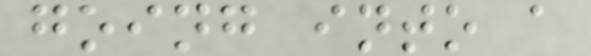going into a
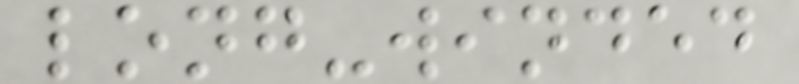long-winded
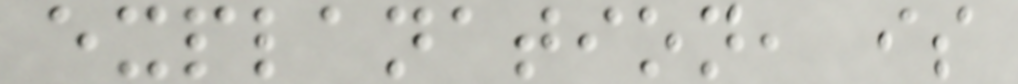explanation, is
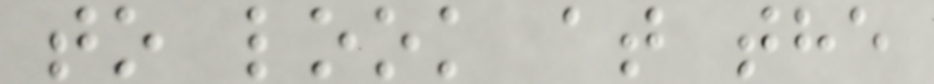to look at the
